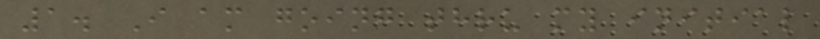1. I am going thru my initial
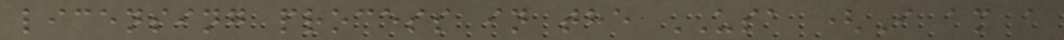licensing process in the USA (I am a
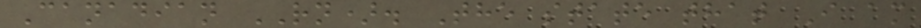Canadian RN). The state that I am
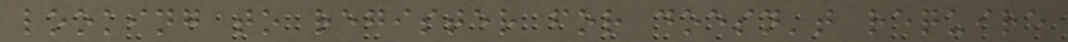looking to register for doesn't require
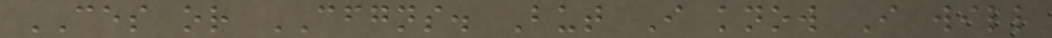CES or CFGNS. But I know I will
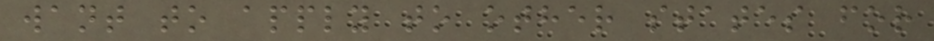want to apply to other states for
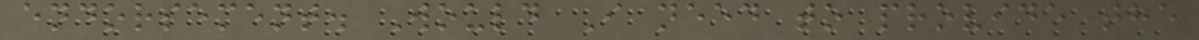endorsement. Would I need to provide the
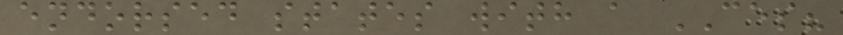endorsed states with a CES?
